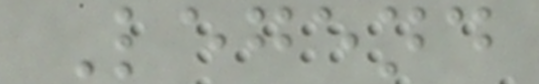Legend
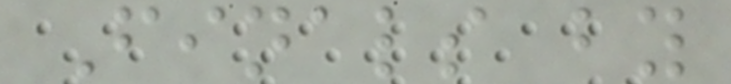Finals by
